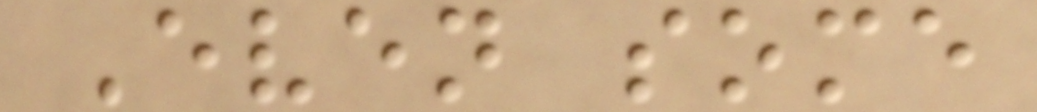Even some
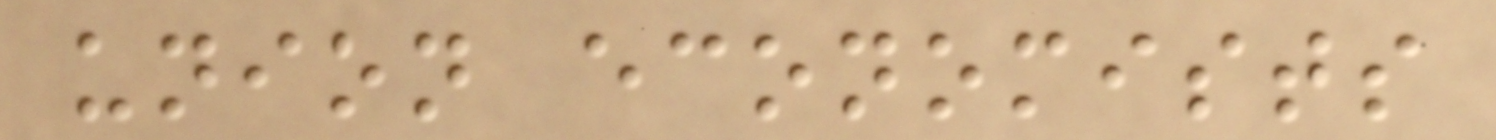union economists
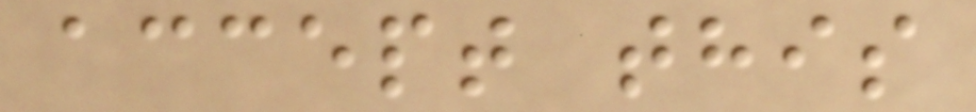accept this
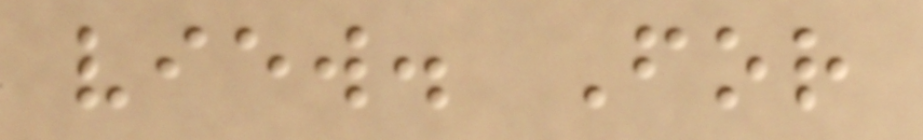view. For
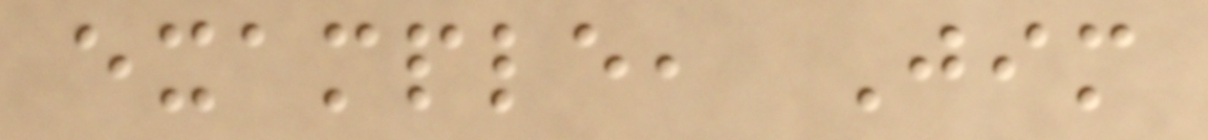example, Jim
